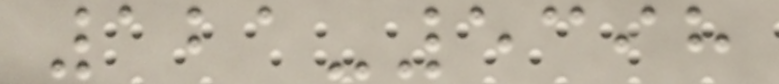121-5398
